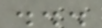...
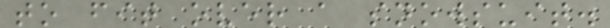to fit over a snowsuit.
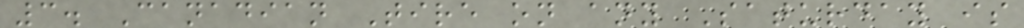3. Canadian Tire on any Saturday is
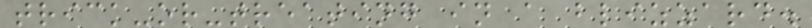trick-or-treating in a blizzard.
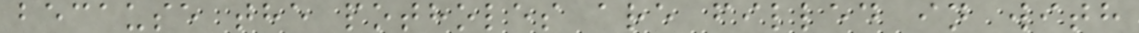because the potholes are filled in with
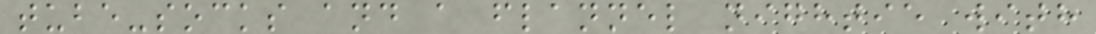tube-socks and a flannel nightie with
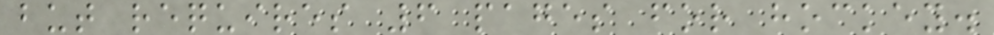but requires 6 pages for hockey.
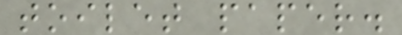toilet paper.
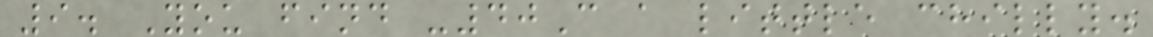9. You find -40C a little chilly.
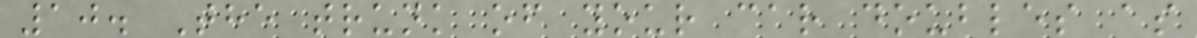10. The trunk of your car doubles as
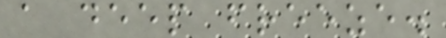a deep freeze.
